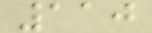110
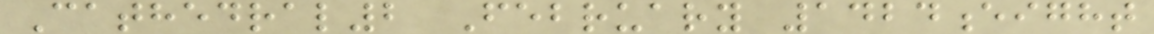Cathedral2 February 1424eight
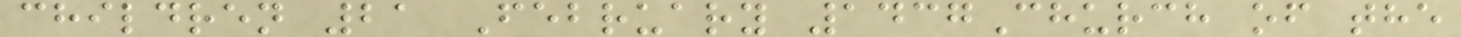children 21 February 1437Church of the
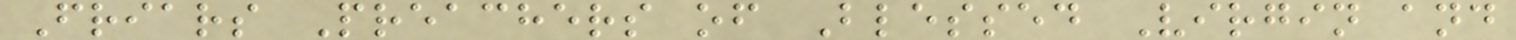Friars Preachers of Blessed Virgin and
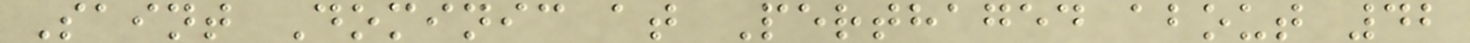Saint Dominic at Perthaged about 42
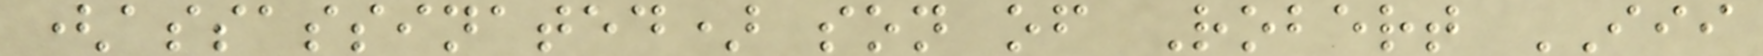(assassinated) son of Robert III
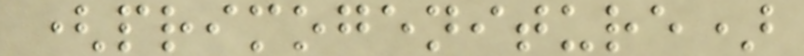(primogeniture)
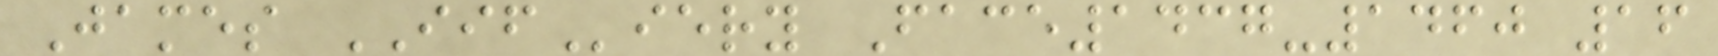James IIFiery Face1437-1460 16
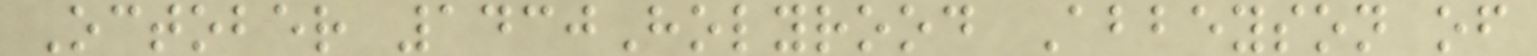October 1430Holyrood Abbeyson of
